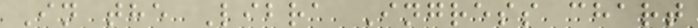In the Libra Ingress chart
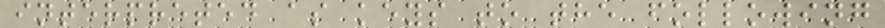interpreted as keys to the following
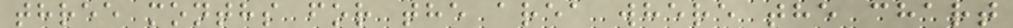three months for the area where the chart
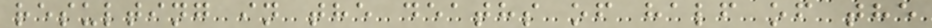resulting in the deaths of half of the
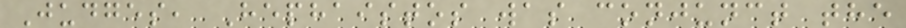Judges, Hephaistos was conjunct the
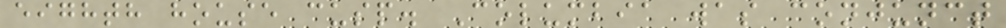eighth house cusp. Columbia was conjunct
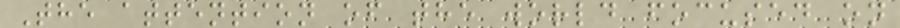The attention of the world focused on
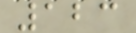123
